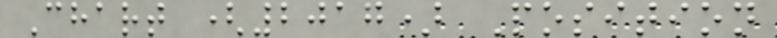Chart (2017) Position
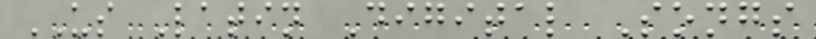US Latin Digital Songs
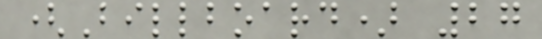(Billboard) 27
